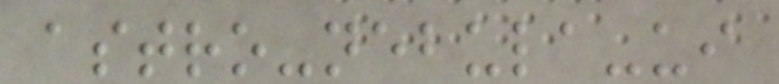astro-nebula-ui
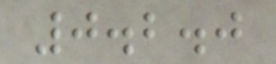0.2.0
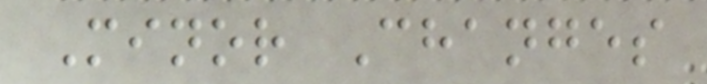Minor Changes
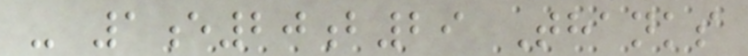- 1e20b29 Thanks
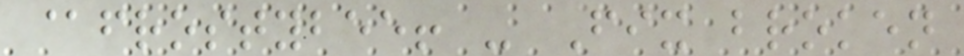@frostybee! - Fix broken
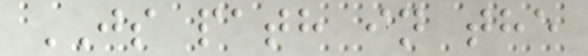JS path in the
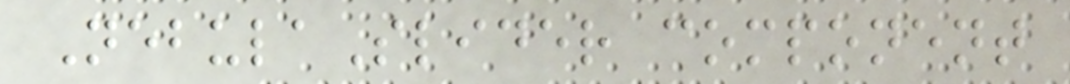NebulaSlider component
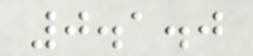0.1.0
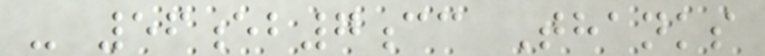- 56eb7cc Thanks
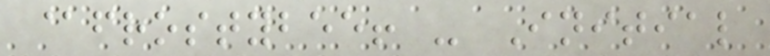@frostybee! - Initial
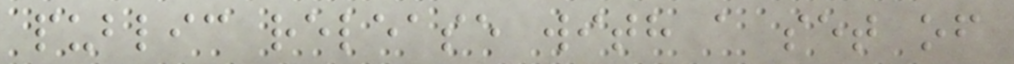public release with a set of
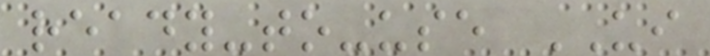ready-to-use UI
